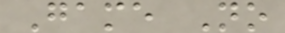Game No
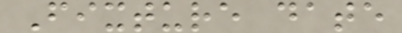Fixture date
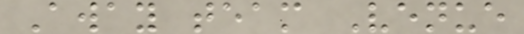Away team Venue
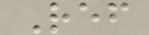Ref
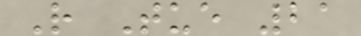R Tue 21
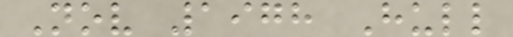Nov 1978 Hull
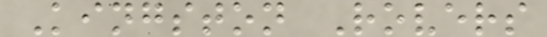Kingston Rovers
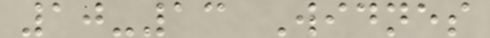10-13 Widnes
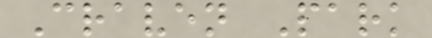Craven Park
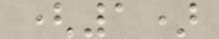(1)
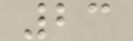23
